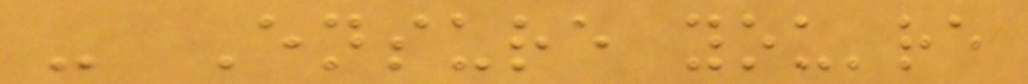- Ensure you're
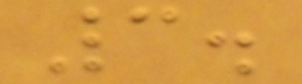3.
